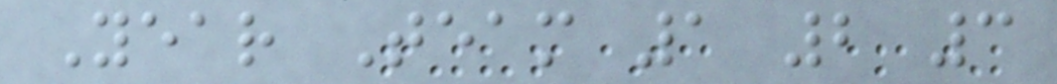Year Team 1 2 3
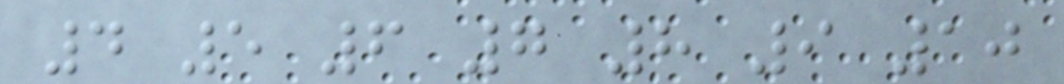4 5 6 7 8 9 10
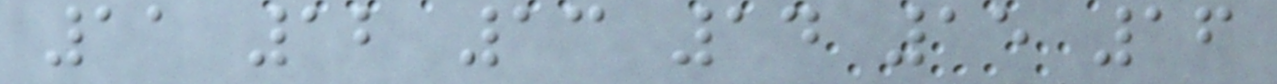11 12 13 14 15 16
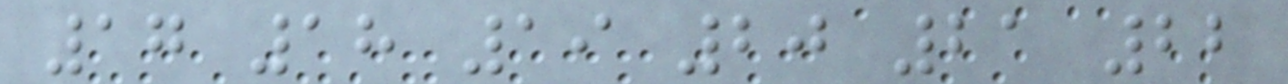17 18 19 20 21 22
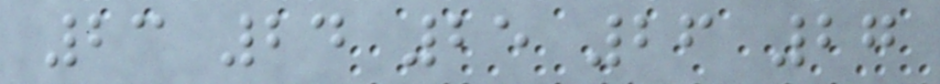23 24 25 26 27
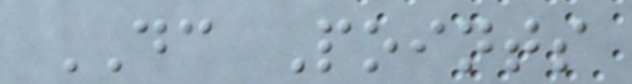DC Points
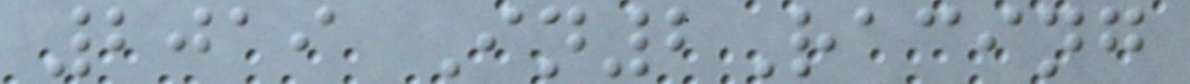2019 In2Racing
